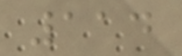114
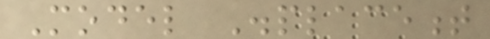Model Displacement
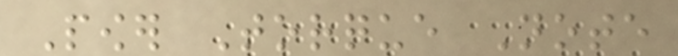Power Torque Note
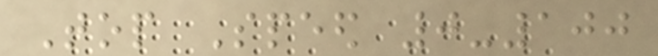Top Speed 0-100
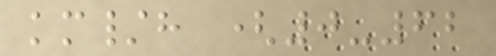km/h (0-62
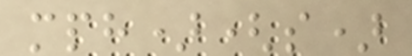mph)(s)
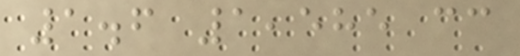1.6 1,585 cc
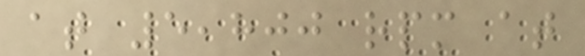at 5,800 rpm at
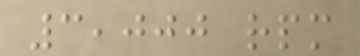3,000 rpm
